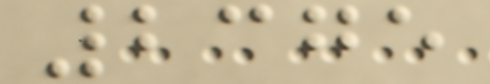2375
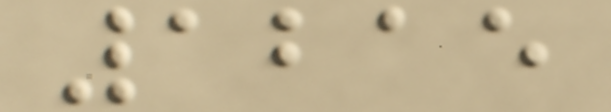1215
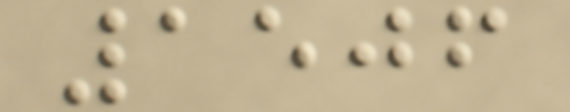1506
